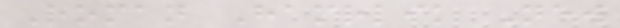Roman Hamrlik New
